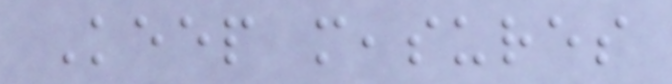Keep measures
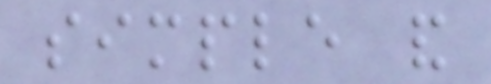simple and
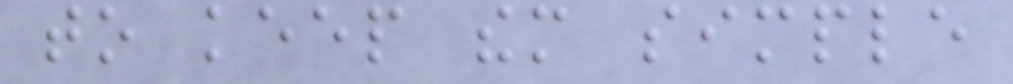to keep them simple
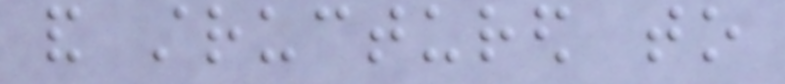and structured to
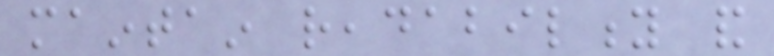maintain readability and
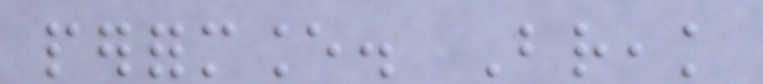performance. Break
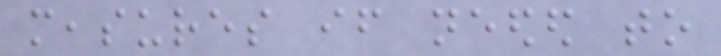measures if needed to
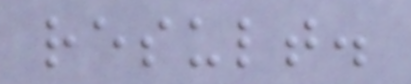result.
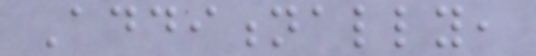Additionally,
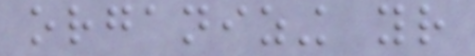organizing your
